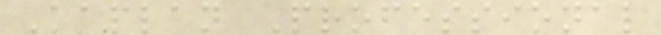Kaplan Professional
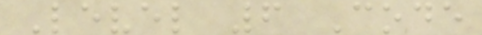Level 6 Code
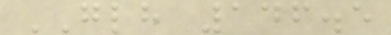GLH 146.5
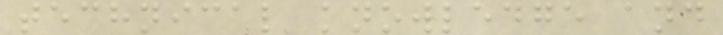technical knowledge and
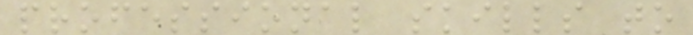professional skills to
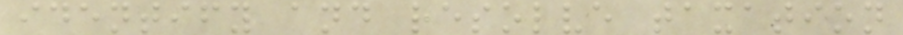identify and resolve taxation
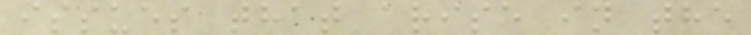issues that arise in the
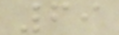69
